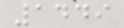1449
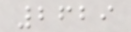2629
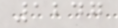1247
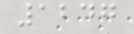1247
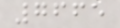7665
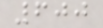600
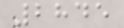2845
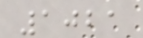1021
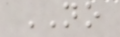NO
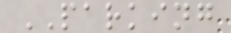PARKING
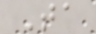Ta
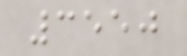3550
